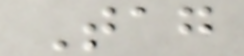Tag
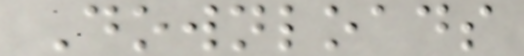Downloads
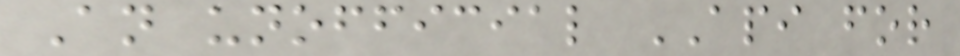An unofficial API for
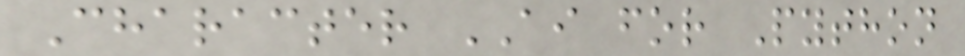Character AI for Python
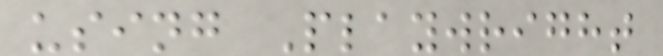using Playwright
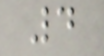4
